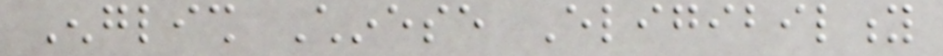English Chinese Eligibility
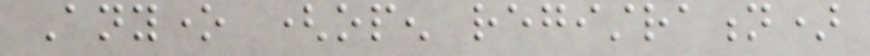Anyone (open registration)
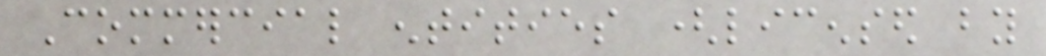Commercial entities (licensed by
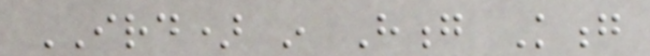IRD) in Hong Kong
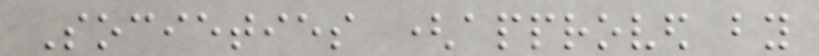Societies (approved by
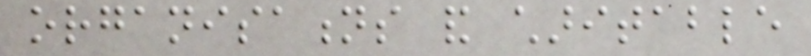organisations and charitable
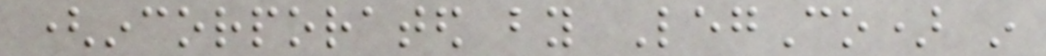(incorporated by LegCo) in
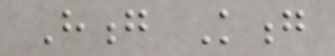Hong Kong
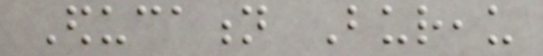Education Bureau
